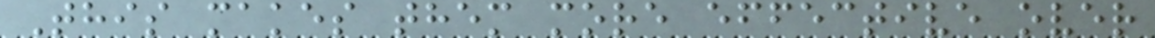This makes them more effective over
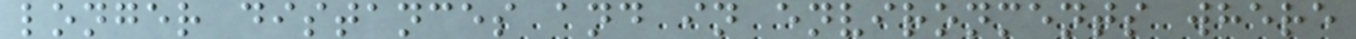longer distances and in environments where
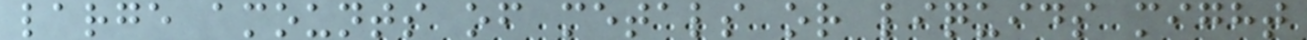large amounts of metals or liquids might
